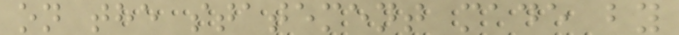on the statement made by
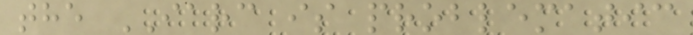the IARC is problematic
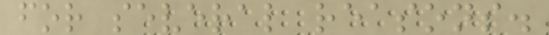for several reasons.
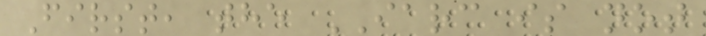First, the IARC is not
